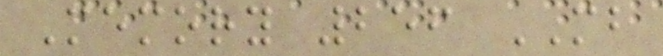Memory 256 MB
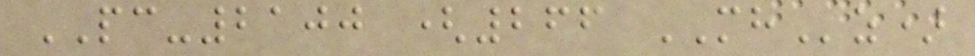PC-2100 (266 MHz)
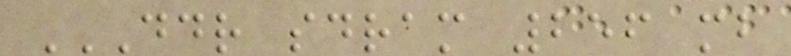DDR SDRAM 256 MB
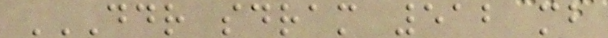DDR SDRAM 512 MB
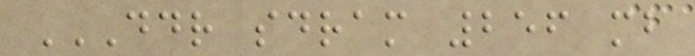DDR SDRAM 256 MB
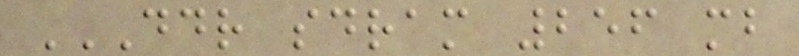DDR SDRAM 256 MB
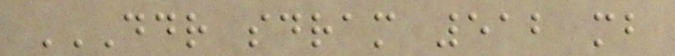DDR SDRAM 512 MB
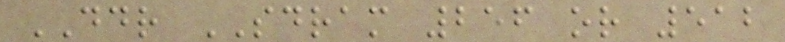DDR SDRAM 256 or 512
